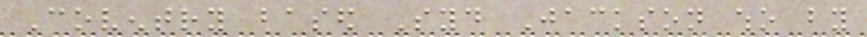Coventry based Syd Jackson who by
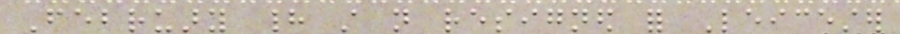February had still not resigned for Leicester
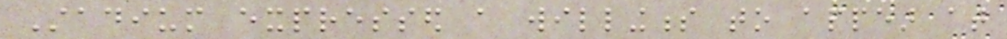Stadium expressed a willingness to appear at
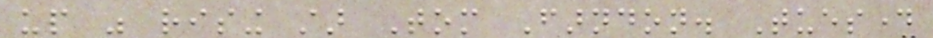up was rising star Tom Farndon. Tuesday
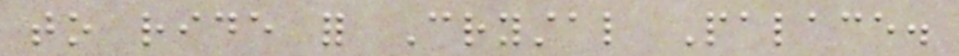to ride for Crystal Palace.
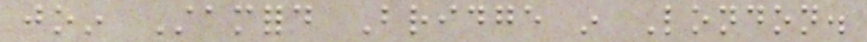join Stamford Bridge in London.
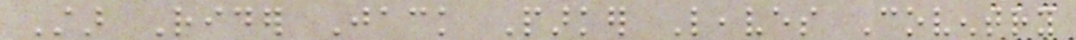Star Rider Jack Parker Leaves Coventry
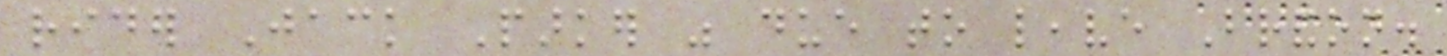rider Jack Parker was due to leave Brandon.
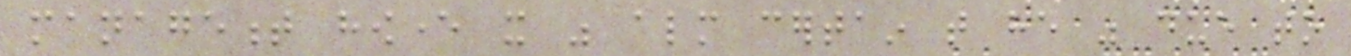management however it was almost certain that he was due to
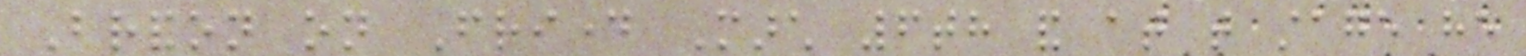Brandon on Friday March 6th and at that stage he
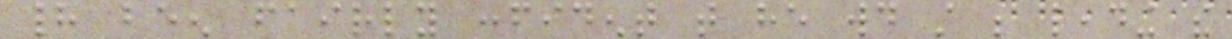had been fairly confident that he would still be leading the
